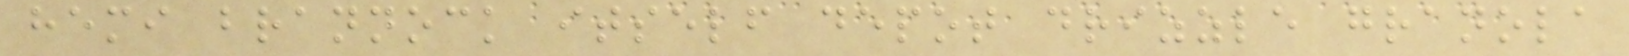hemi brannock itself depot drizzle granola
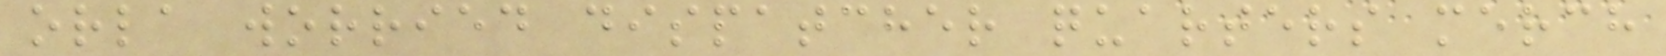orla worried dispatcher quarters merch
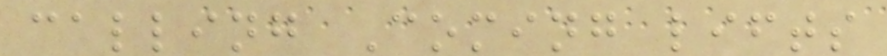calling Coming lifts
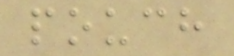pouch
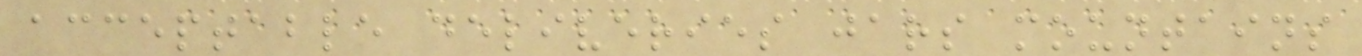acceptable deliveries jars mountains
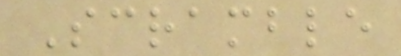Scramble
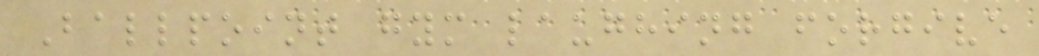Ballpoint gym laughing forgive
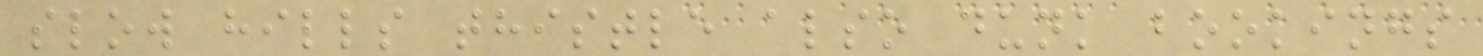slow hills thistle also dunk bookings
